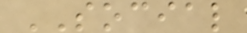SOCIAL
